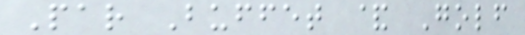Par Buffet & Golf
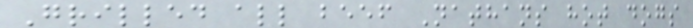Grilled all beef Nathans hot dogs
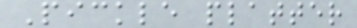Pickle platter
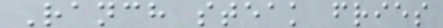Ranch steak fries
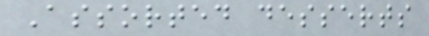Assorted desserts
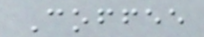Coffee
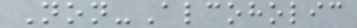Non-Alcoholic
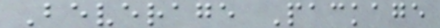Beverage Package
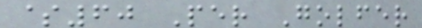$60 Per Golfer
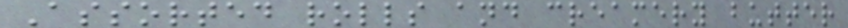Assorted rolls and creamery butter
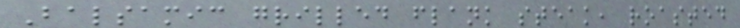Balsamic grilled flank steak, roasted
